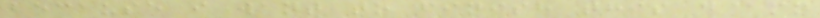because i want to finish this d@mn
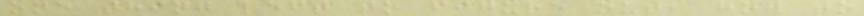one thing left to figure out, how to
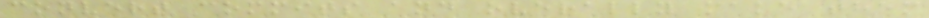convert commits and overally make them
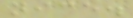nice.
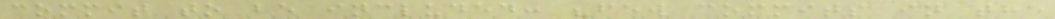commit to be included: "few commits in the
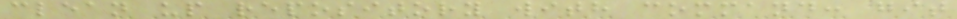clean up repository with command: git
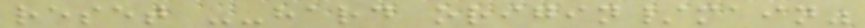reset --hard origin/main"
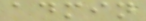admin
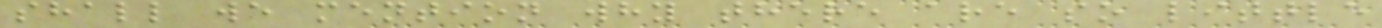shall we mention why there are so little
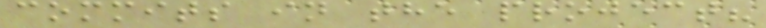commits in the project?
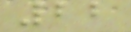22
